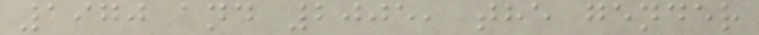1970 and 2005, the gender
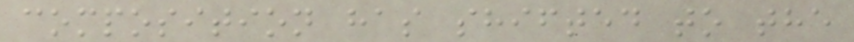composition has shifted to the
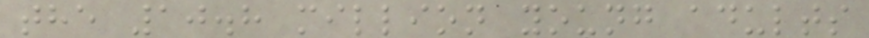the 10.8 million young adults
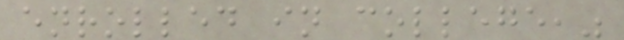enrolled in college,"
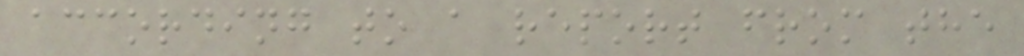according to a report from the
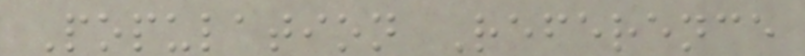Population Reference
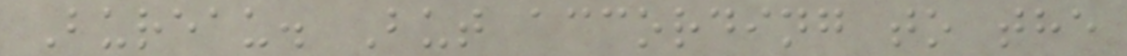Bureau. But according to the
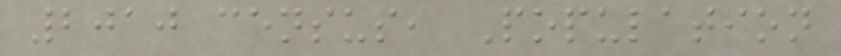2010 census, Population
